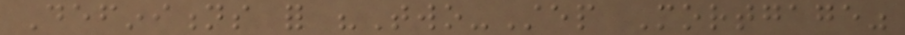Definitions for "Two-Step Mortgage"
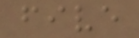five
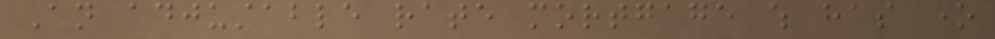An adjustable rate mortgage which has one
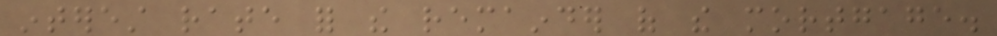interest rate for the remainder of the mortgage.
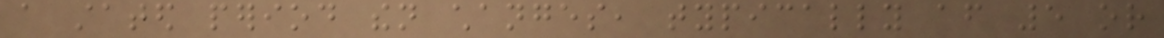a stated period then changes, typically after 5 or
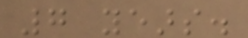7 years.
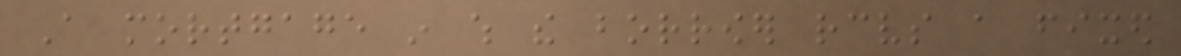A mortgage in which the borrower receives a fixed
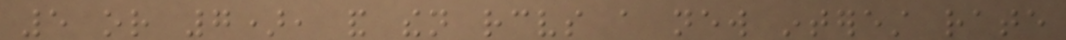5 or 7), and then receives a new interest rate
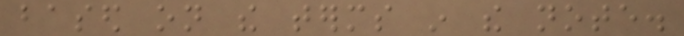based on the terms in the note.
